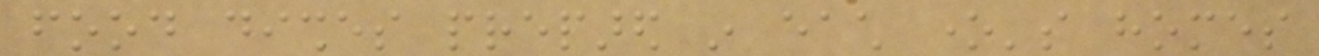food dishes prepared in each one's homes
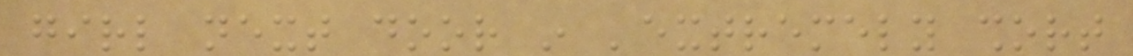girl next door in 'extremely short
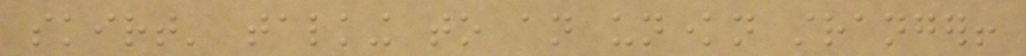skirt' talking to an unknown stranger!
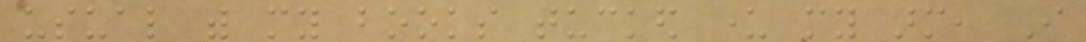usual with my books tucked under my arm, I
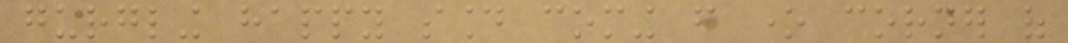gurgling happy sound coming from one corner of
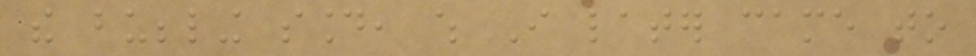the bubbling sound, which I later came to
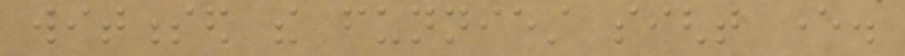witnessed the funniest sight ever.
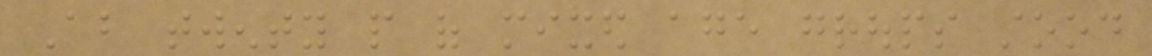About twenty people of mixed age groups stood
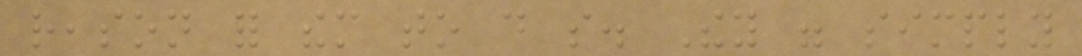reason for them to do so. They were simply
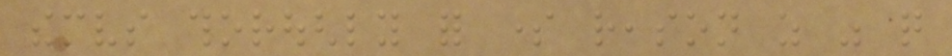themselves thoroughly for some reason as was quite
